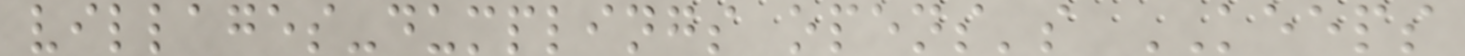villages-dumplings opens's KEEPS
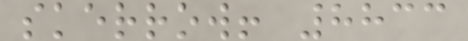skerrow! 8833
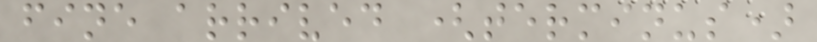fine arrived (terminus)
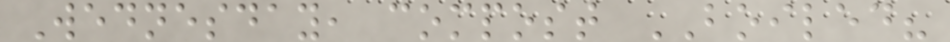Wednesday, compost BOILED?
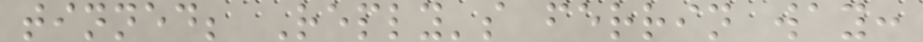tinned; Reply's ferrin way:
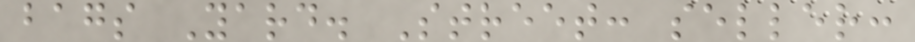bags Yard. Street: seller:
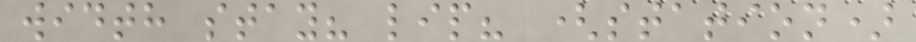width stay? lip? (station)
